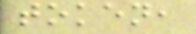token,
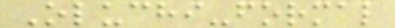Oluchi-formal
